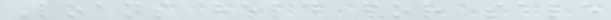Loans held for sale
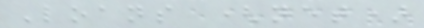Loans (net)
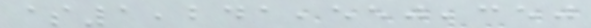$1,241,550,350
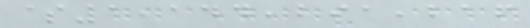$1,144,291,216
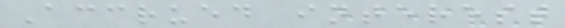Accrued interest
